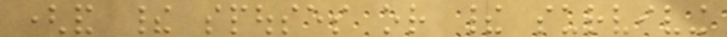(and their spouses or their surviving
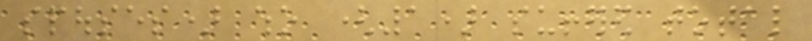spouses) who (1) suffered total
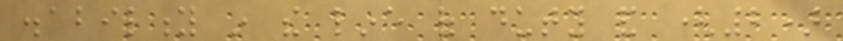disability in the line of duty and (2)
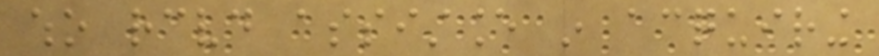who received assistance in acquiring
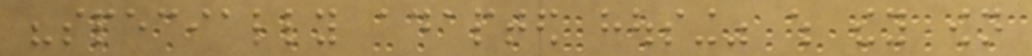"specially adapted housing" which they own
